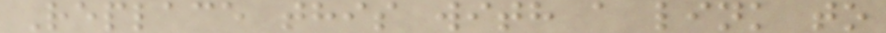Replace this with a link to
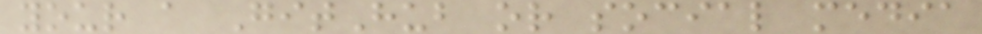your a GitHub or social media
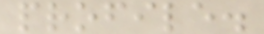profile.
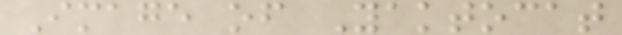Image of Yaktocat
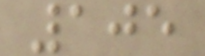105
